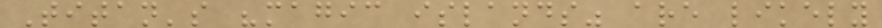Titan's "magic islands" are likely
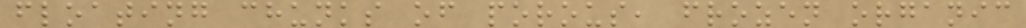floating chunks of porous, frozen organic
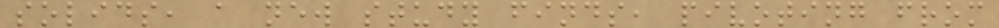solids, a new study finds, pivoting from
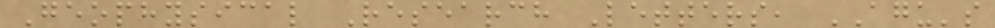Geophysical Research Letters, AGU's
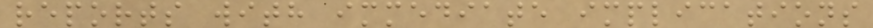reports with immediate implications
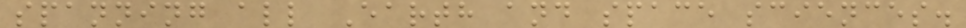spanning all Earth and space sciences.
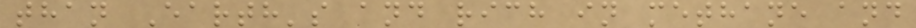than Earth's and rich in methane and
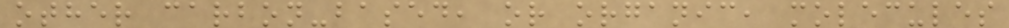other carbon-based, or organic, molecules
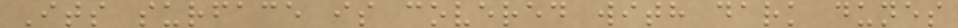Its surface is covered with dark dunes
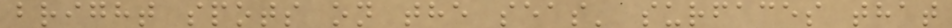bright spots on the seas' surfaces that
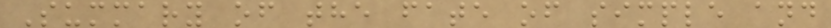Summary of the fate of simple and
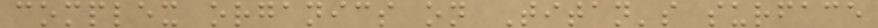complex organics on Titan's surface
